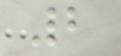2
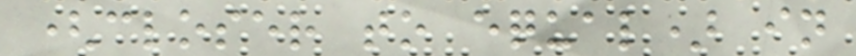(closer to equal) in
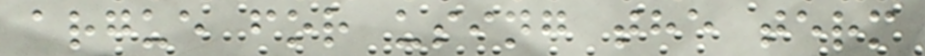argue for using the term
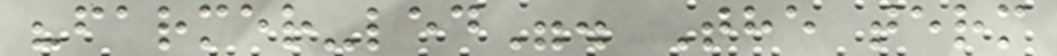"farmer-led". The term
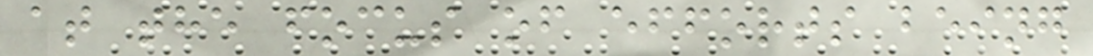at the focus of efforts being
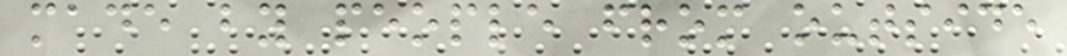made by people from outside
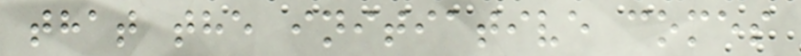that the initiative comes
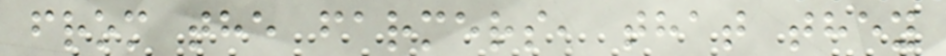from the farmers, that they
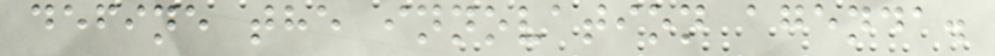define the innovation agenda.
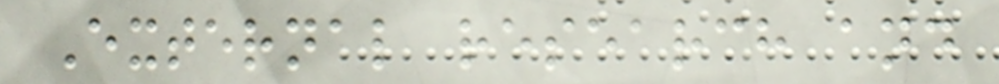External research and
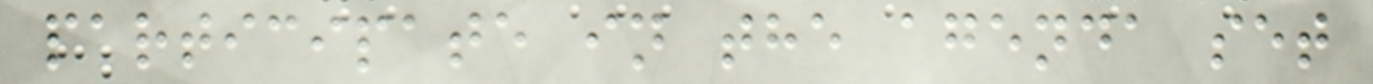participate in the agenda set
